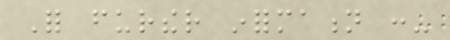For further information :-
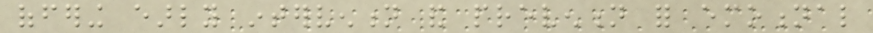offering early intervention and prevention for emotional
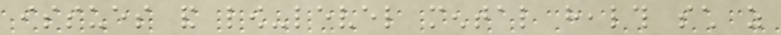issues and low-level mental health such as
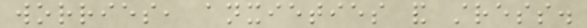worries, anxieties and stress.
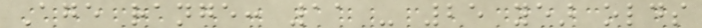Age range: 11 - 25 year olds
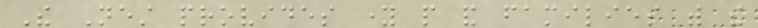The Nest provides young people and families with the
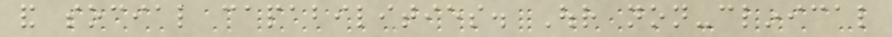and social capabilities. Our non-clinical
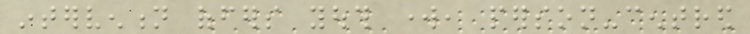intervention offers youth work, person-centred
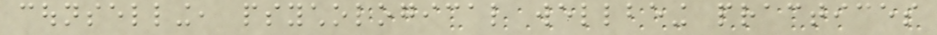counselling, psychological wellbeing practices
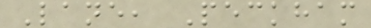Lane, Peckham
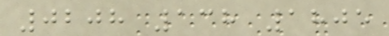0208 138 1805
